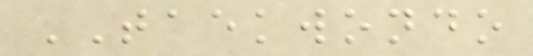TAEKWONDO
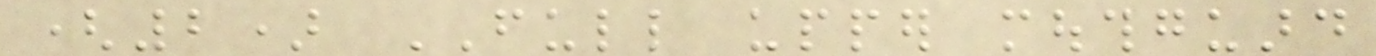(2) FULL upper mouthguard
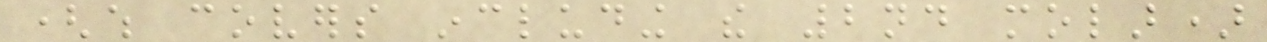(which covers including the 2nd molar)
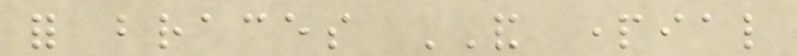for braces AND partial
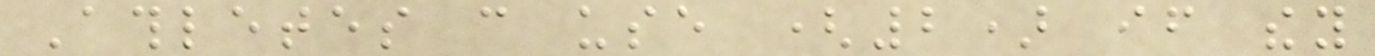Athletes can use (2) if they
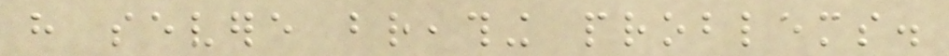have severe breathing problems.
